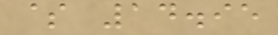$ 14.95
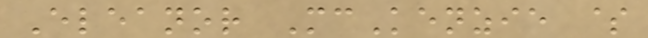Eleanor McKenzie $
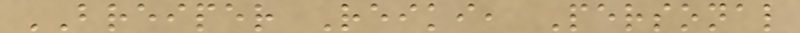BREIPER Reiki, Personal
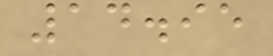14.95
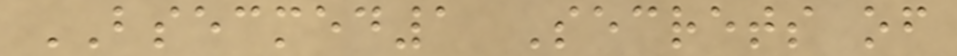BSECMED1 Secrets of
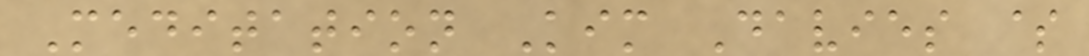Meditation Kim Davies $
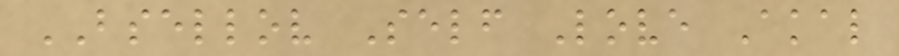BSELLOV Self Love Akal
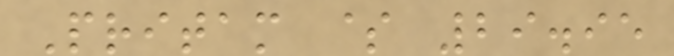Pritam $ 29.95
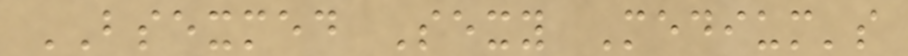BSEXMED Sexy Medium's
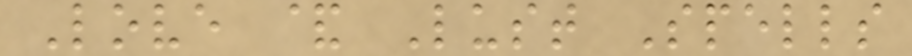Love & Lust Spells
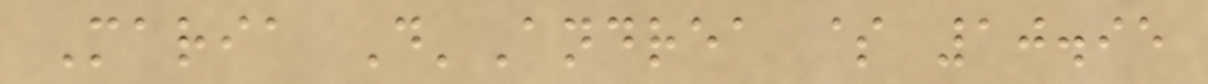Maria D'Andrea $ 10.95
